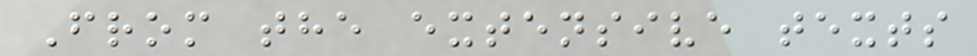From the extensive texts
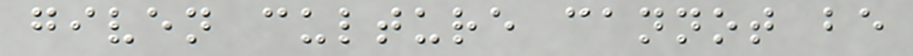given culture cannot be
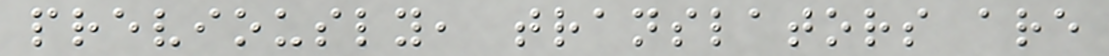previously, translators are
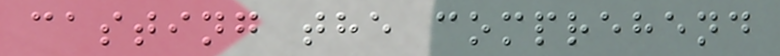casting the comprehend
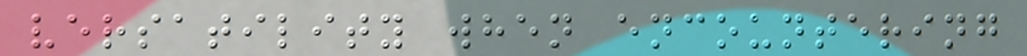versatility when encountering
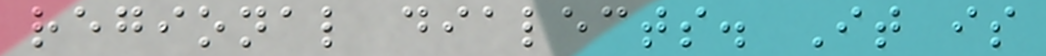regional dialects. It is
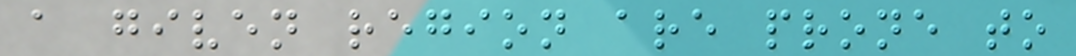a given region are prone to
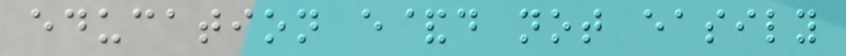education e&d not easily
